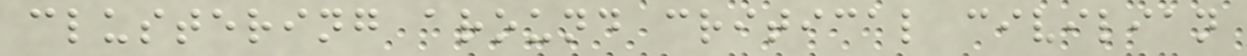clustering around critical civilian
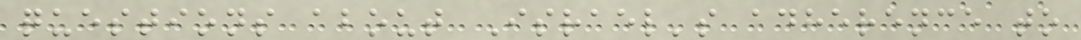questions about Israel's adherence to
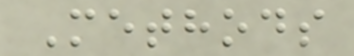Methods
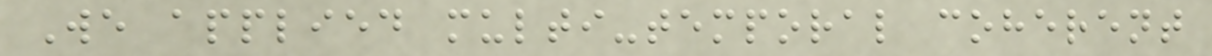We applied multi-temporal coherent
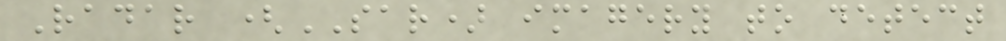Radar (SAR) imagery to detect
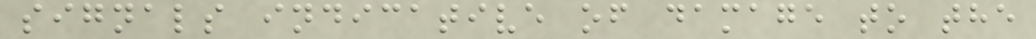signals indicative of damage to the
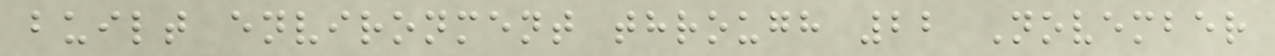built environment through 22 November
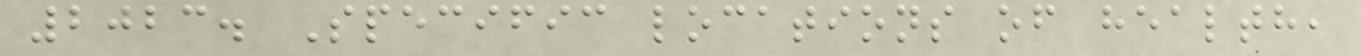2023. Specific locations of health,
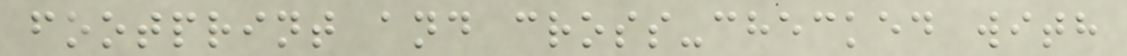footprint and cross-checked with
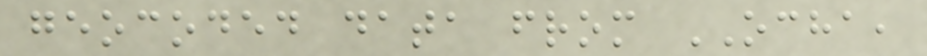geocoded data from OCHA,
